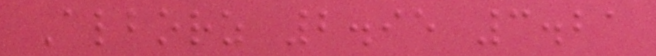Alborz 2.95 3.21
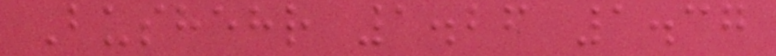Bushehr 1.26 1.37
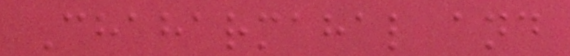Chaharmahal and
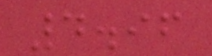4.96
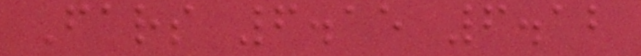Fars 6.15 6.12
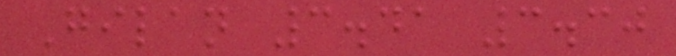Gilan 3.41 3.30
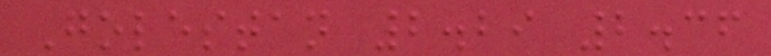Golestan 2.29 2.36
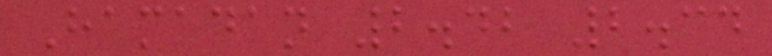Hamadan 2.42 2.34
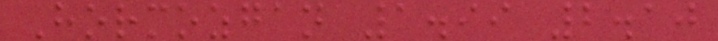Hormozgan 1.99 2.10
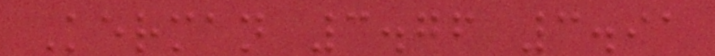Kerman 3.76 3.91
